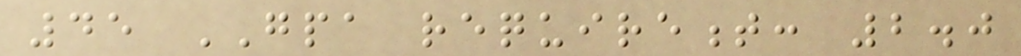45 GPA requirement: 2.0
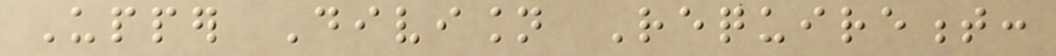Upper Division Requirement:
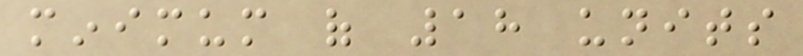minimum of 18 units
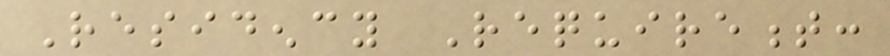Residency Requirement:
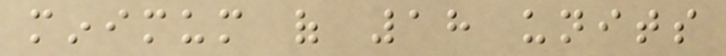minimum of 18 units
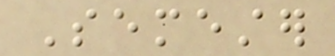Semester
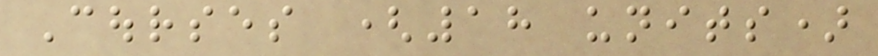Courses (18 units)
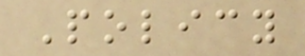Policy
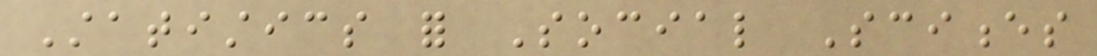Statistics for Social Sciences
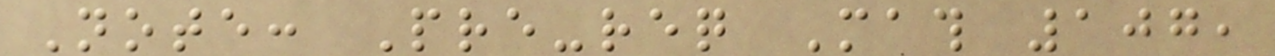Note: Pre-req Math 107,
